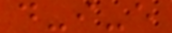d-i-e
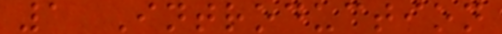1 Introduction
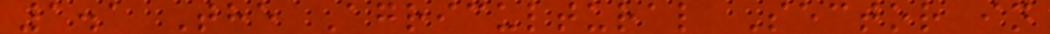1.1 The Agricultural Sector in
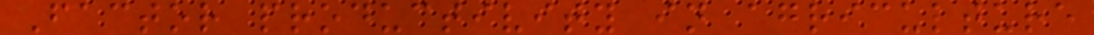Factor productivity in agriculture
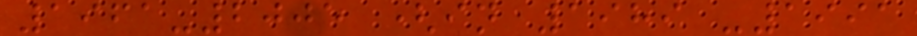1961-2005 (in 1989 -1991
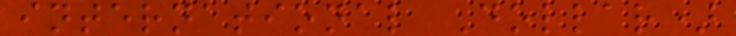international Dollar)
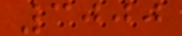3000
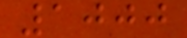1000
